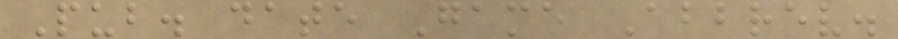Pub. date Game Abbrev.
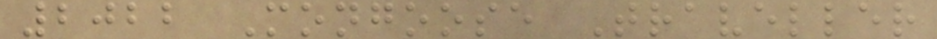2022 Mongoose Traveller
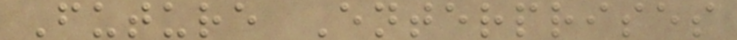Future Enterprises
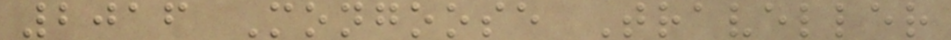2016 Mongoose Traveller
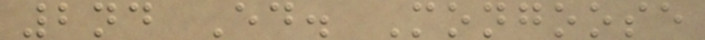2nd Ed. Mongoose
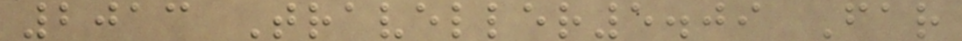2013 Traveller5.09 Far
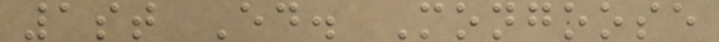1st Ed. Mongoose
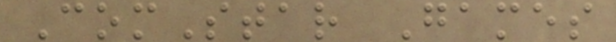ComStar Games
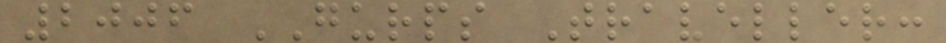2006 GURPS Traveller:
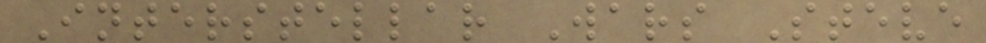Interstellar Wars Steve
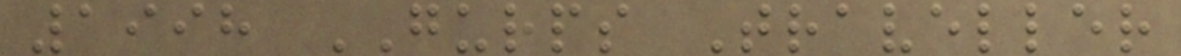1998 GURPS Traveller
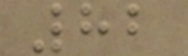82
